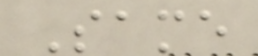Same
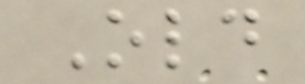Old
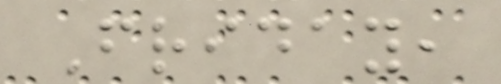Friday,
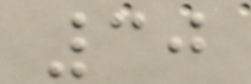30
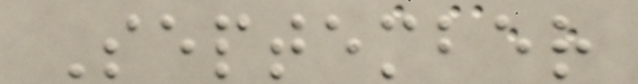September
